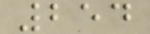254
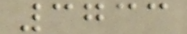3733
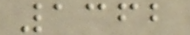1362
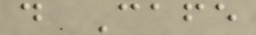d Cafe
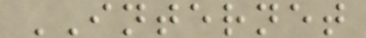INTERNET
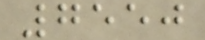7550
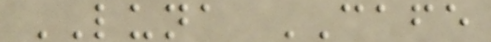LUNA CAFE
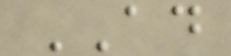AD
